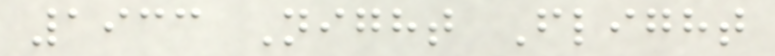1933 Night Flight
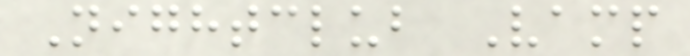Nightclub Vamp
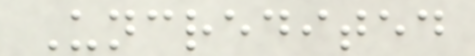Uncredited
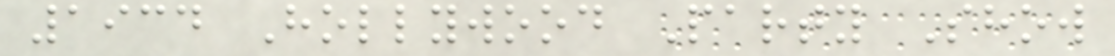1934 Hollywood Party Show
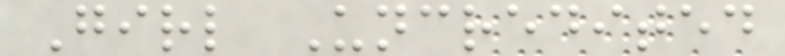Girl Uncredited
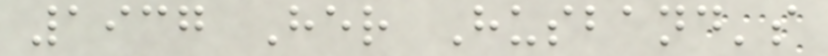1937 Her Husband's
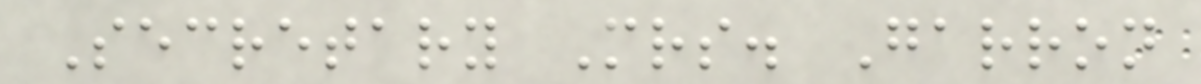Secretary Mrs. Garron
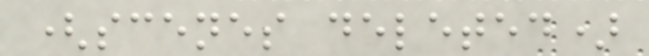(scenes deleted)
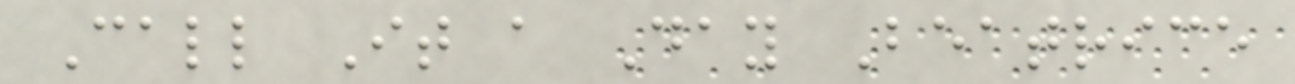Call It a Day Beatrice
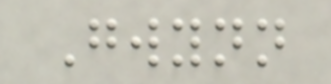Gwynn
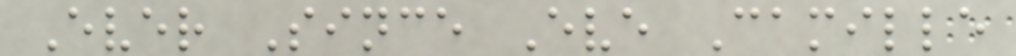Ever Since Eve Camille
